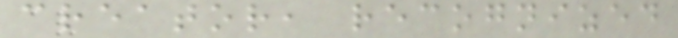creator, recognized
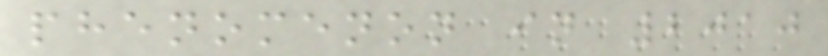phenomenon in 2010
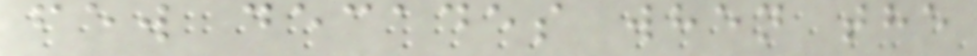few decades when the
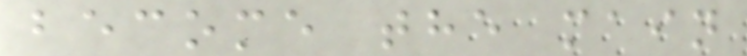become the main
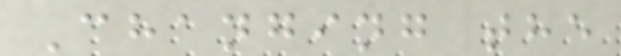Changing the
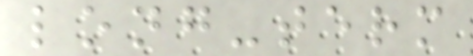long-term
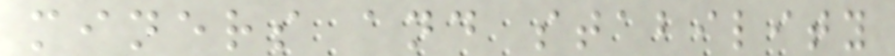miners and stability
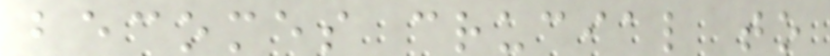becomes crucial to
